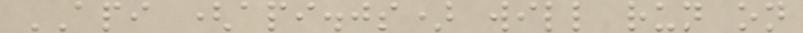API (api.js) will run on
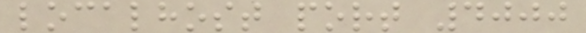localhost port 4000
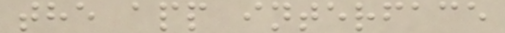the app interface
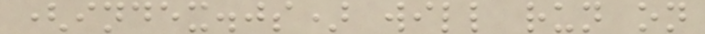(index.js) will run on
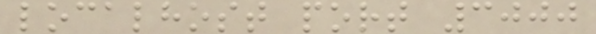localhost port 3000
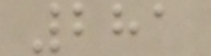281
